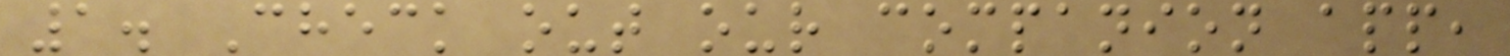1. Check out our companion app,
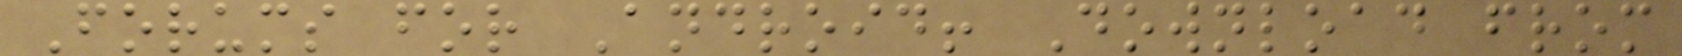Forums for Android! Download from
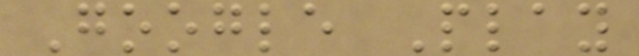Google Play
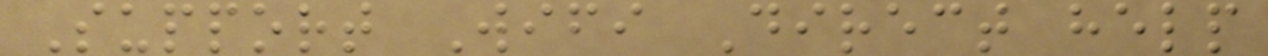Support Wifi Direct help
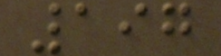197
